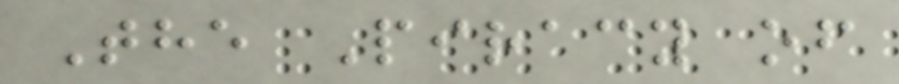The Piracy of
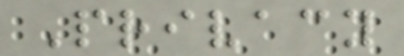Privacy
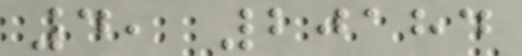4, 20184
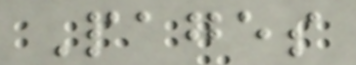Pages
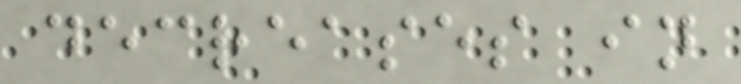decreases in
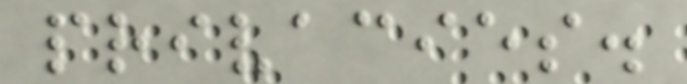privacies.
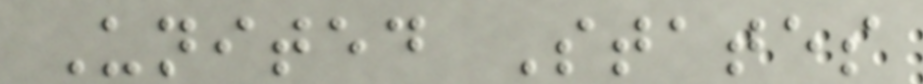United States
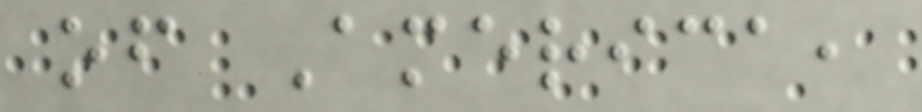of America,
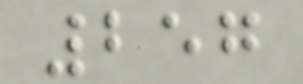257
